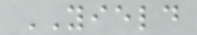YIELD
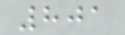801
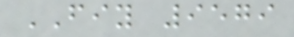FIY 9579
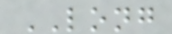LONG
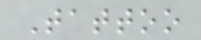Tattoo
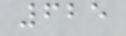625
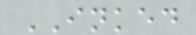INKED
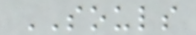SOULS
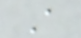A
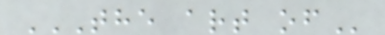THE ART OF
